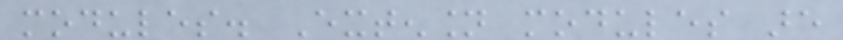modules. Extension modules are
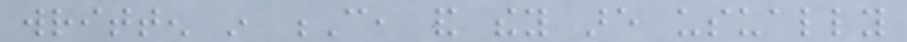written in C, and they are usually
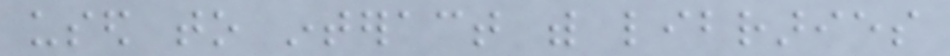used to interact with libraries
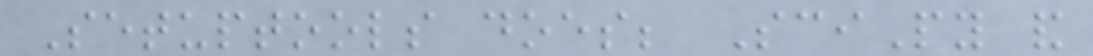Setuptools does; SciPy and
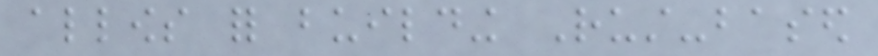allows for building Rust-based
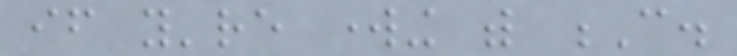if you're working with C.
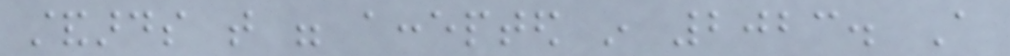standards that were accepted in 2023. A
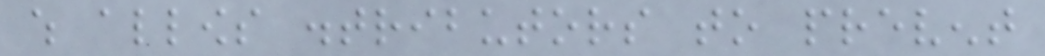which allows distributors to prevent
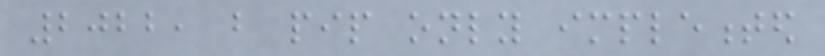2022, but pip only implemented
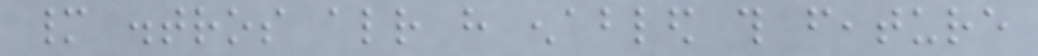many distros already have enabled this feature
